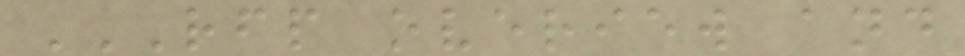RFP OVERIEW AND
